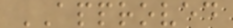APPROVED
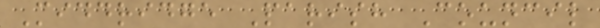Middridge Parish Council
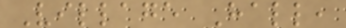Village Hall,
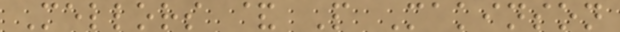Mellors & P Makinson
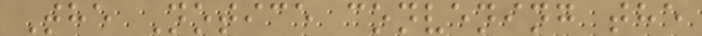The Notice convening the
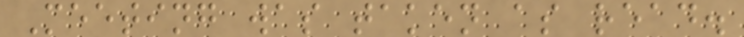Meeting was taken as read.
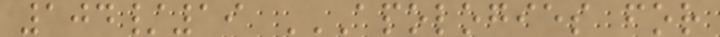104/19 APOLOGIES FOR
